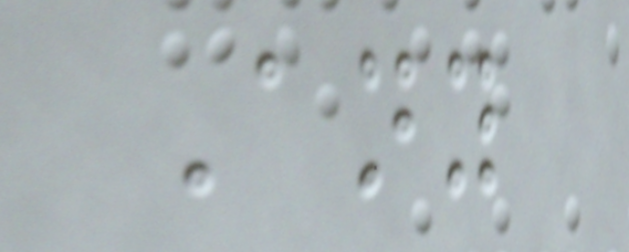Any
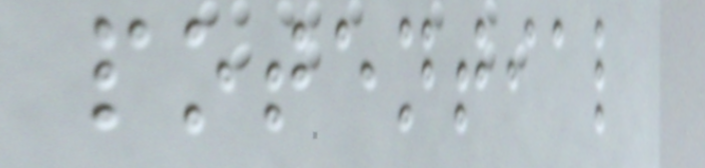potential
